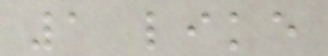1 like
